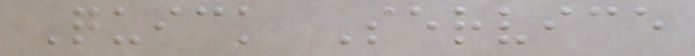Quick Service
